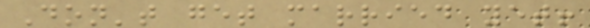Don't get married yet!
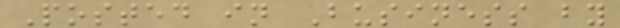Posted in Business by
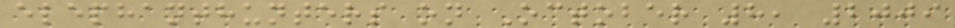elephanthunters on October 8, 2009
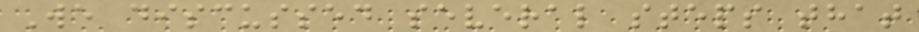We discussed several steps that
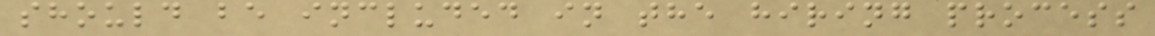should be included in the hiring process
